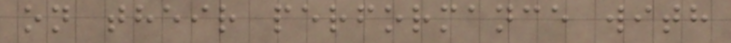on their performance with
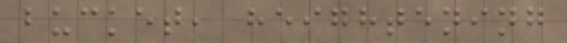bucket, heightening
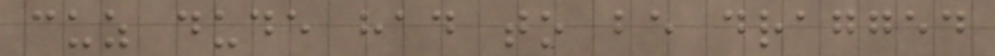cuz dude had to be dragged
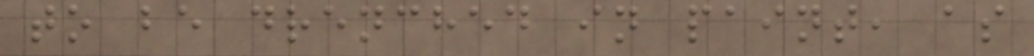to be drenched in paint, as
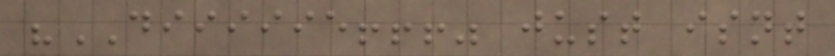"DIIIIIE!!!" just isnt
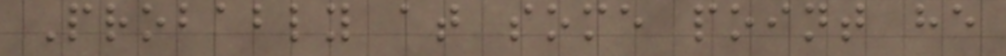Probably at some point he
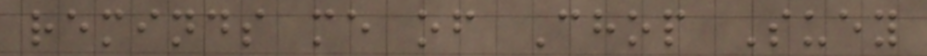reminds me of Chop Suey
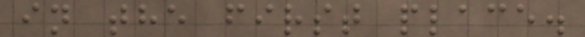in the first place.
